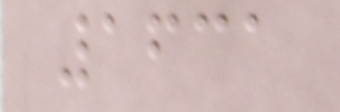1631
